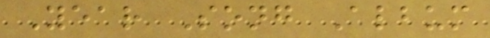Year Song Album
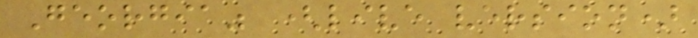Georgia" (live version)
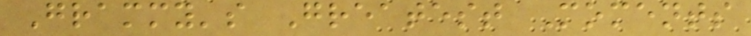Grammy's Greatest Moments
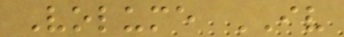Volume IV
